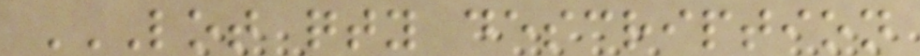LOT QTY DESCRIPTION
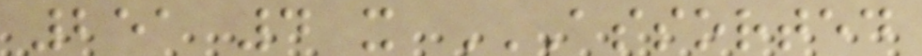251 4 x ASSORTED
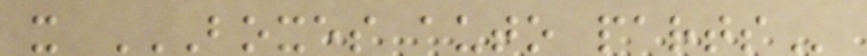x BOXES AUTO PARTS
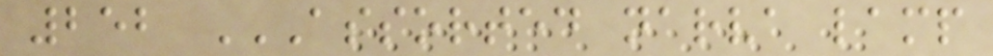252 ASSORTED NARVA LAMP
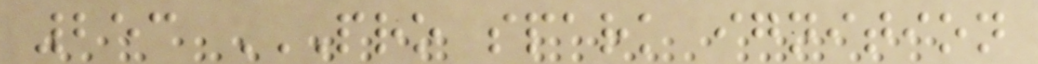253 PRO SPARK IGNITION
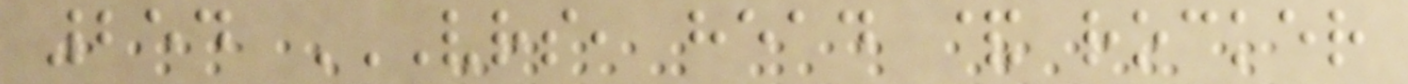254 VRS, HEAD & ROCKER
